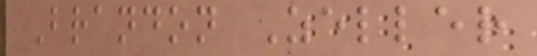Brandon Zeller
